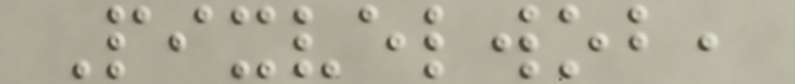Pixvelwob,
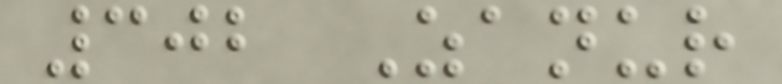302 Zanur
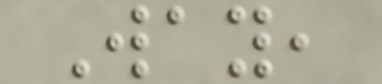Way,
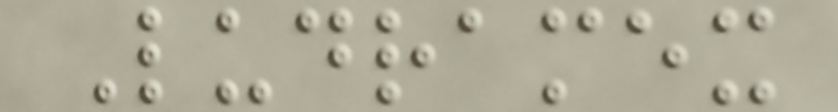Ludramex
